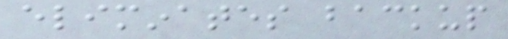eliminates backup
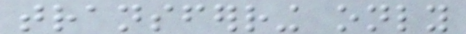transferring only
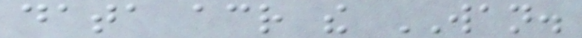data across the WAN.
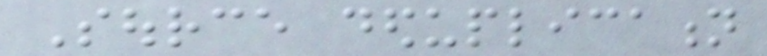Source deduplication
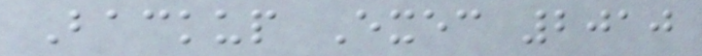Backup Exec 2010
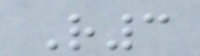R3
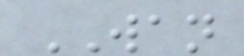WAN
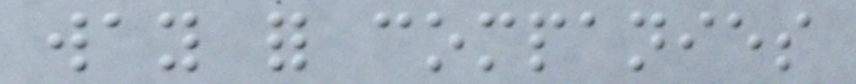way for companies
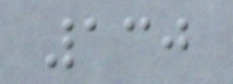130
